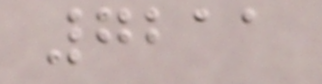7211
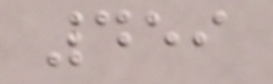459
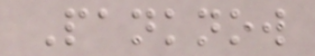Panknow
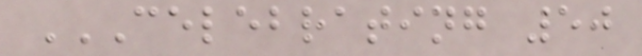CELEBRATING 50
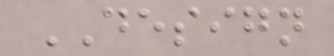DESIGN
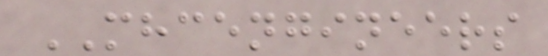MHCENGINEERS
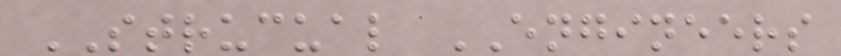STRUCUAL ENGINEERS
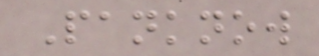Panknow
